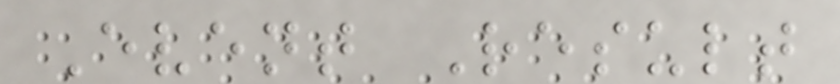Event Result
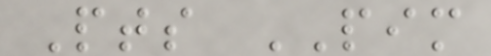Pts PIM
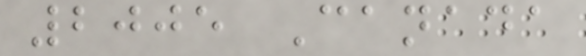2005 Canada
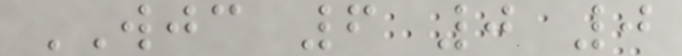WJC 6 0 0
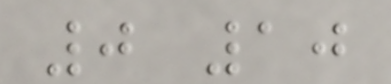0 10
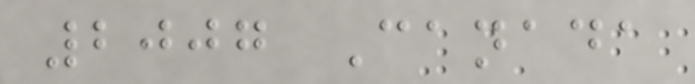2007 Canada
